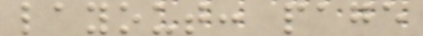layout: page
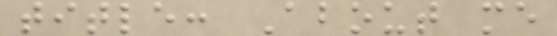title: About me
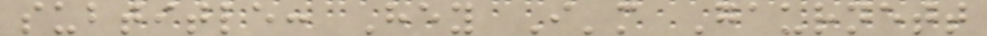subtitle: Hey I'm Gaurnett
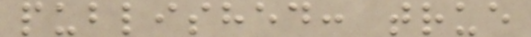published: true
